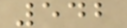542
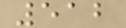512
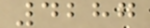4287
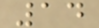14
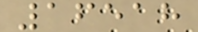16518
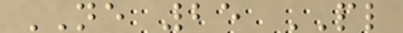NE 25 PL
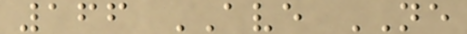166 AVE NE
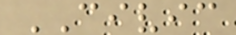CIVIC
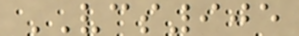VCS905
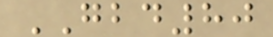GBD80
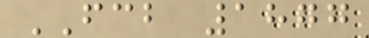FCB 1877
